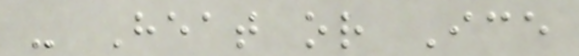- Heat or Ice
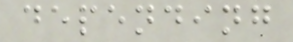depending
